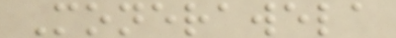Monerawela
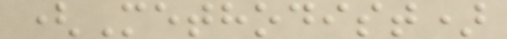(Methodist)
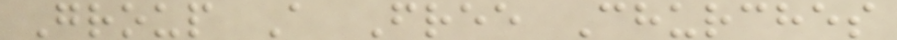Group A Free Churches
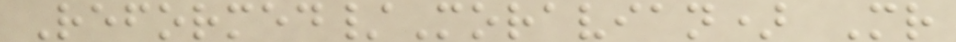Reformed/Moravian) Mr
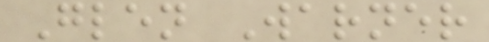Glen Warner
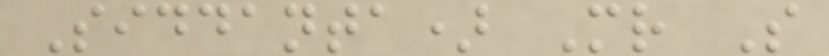Siddanta) Mr S
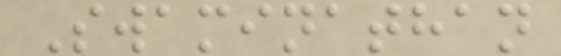Swaminathan
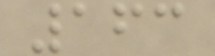163
